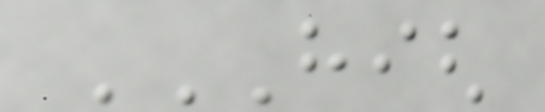HIGH
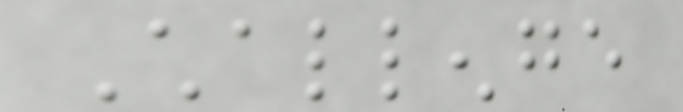Challenge
